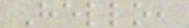Hello,
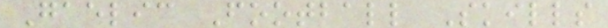Gaelic Football Skills
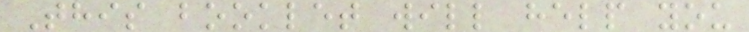This booklet will help you
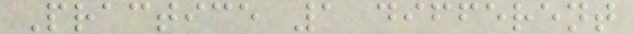Practice 1 different
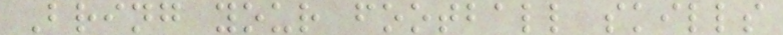Bring your football skills
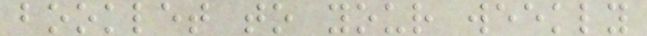booklet to your weekly
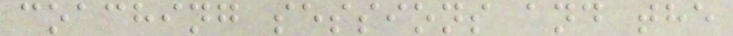coaching sessions and the
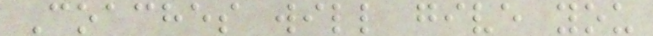Coaches will give you
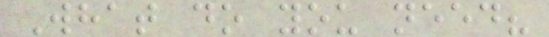What do you need?
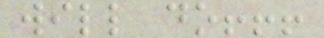will do!!!
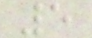5
